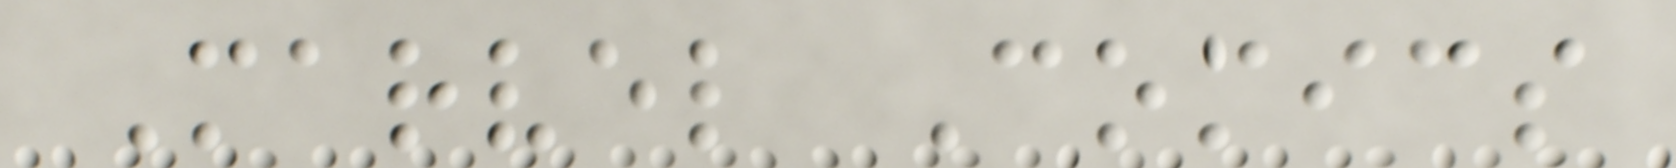Marvel Comics
